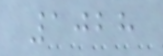1028
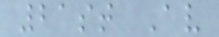21st Av
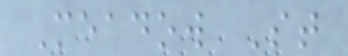Meadow St
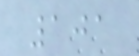101
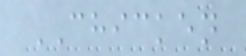CHICKEN
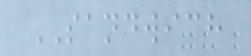SANDWICH
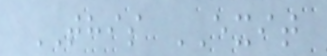THIS EXIT
